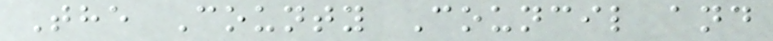The County Council and
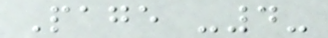Page -4-
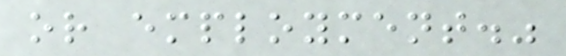or employment."
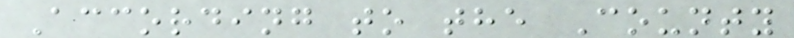According to the County
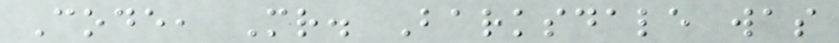Code, Mr. Barksdale was
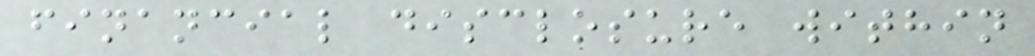financial disclosure within
